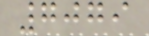7079
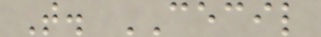T. CECIL
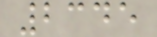2345
